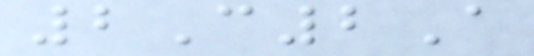2C2A
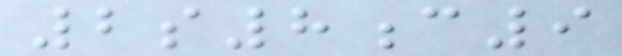2s8c9
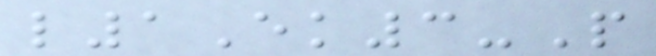l1Ek3-P
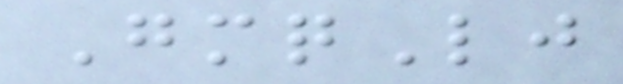GmqLj
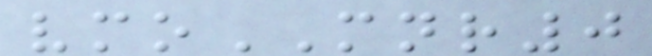vmoMNR0
